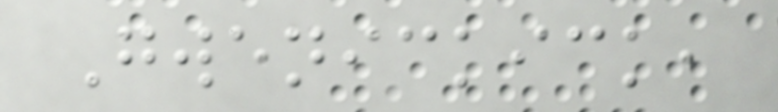Gwenickick,
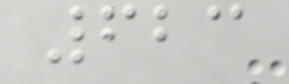623
